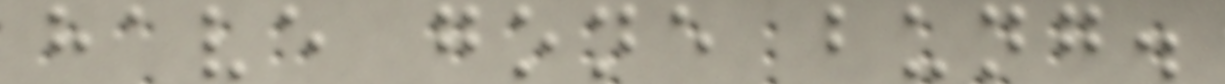have gone bung.
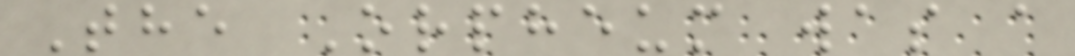The Orpheum was a
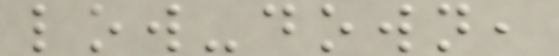low-down,
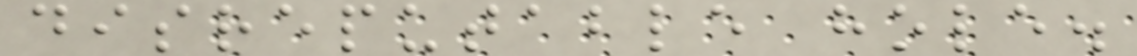disreputable hole.
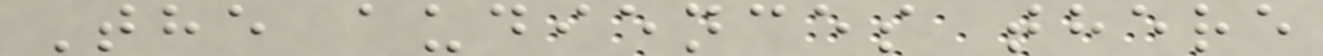The audiences there
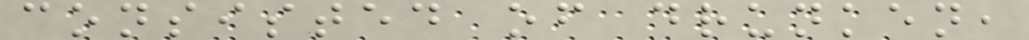consisted of drunken,
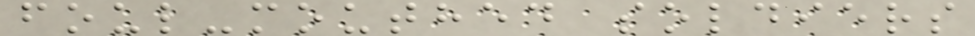foul-mouthed soldiers
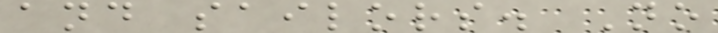and sailors. No
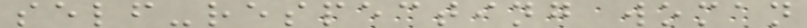self-respecting woman
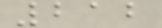212
